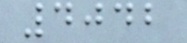4042
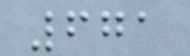671
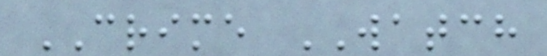CRIME WATCH
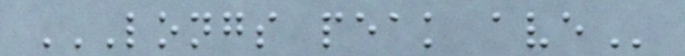LONGS PEAK AVE
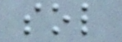sol
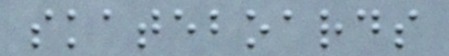skateboards
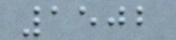1502
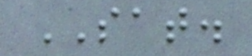SAT.
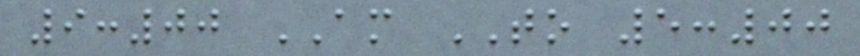9:00 AM TO 5:00
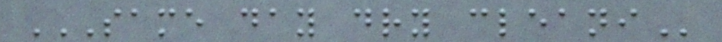SAME DAY DRY CLEANI
